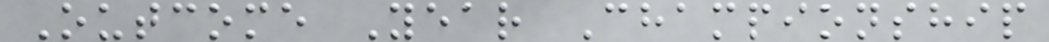Outcome Year Championship
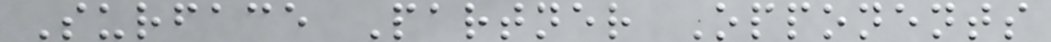Surface Partner Opponents
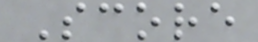Score
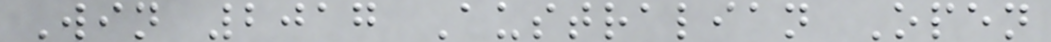Win 2017 Australian Open
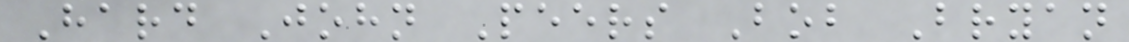Hard John Peers Bob Bryan
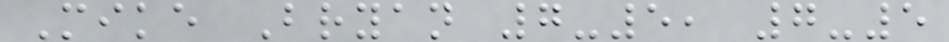Mike Bryan 7-5, 7-5
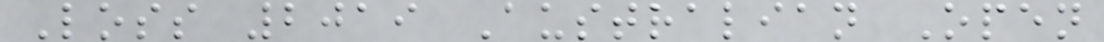Loss 2019 Australian Open
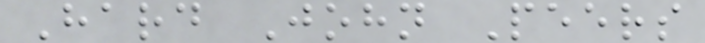Hard John Peers
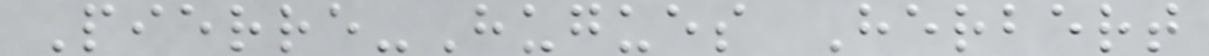Pierre-Hugues Herbert
